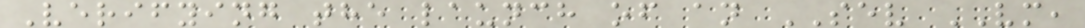Verifying the launch of an SEV VM,
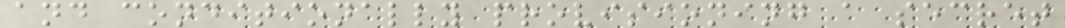and conditionally provisioning a secret
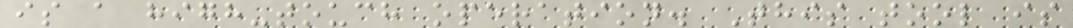is a high-touch operation. This tool is
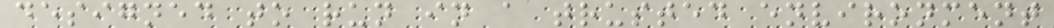designed to run in a trusted environment
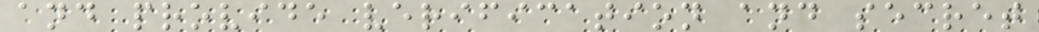and provide verification and secret
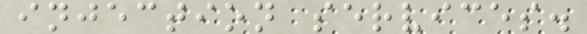injection services.
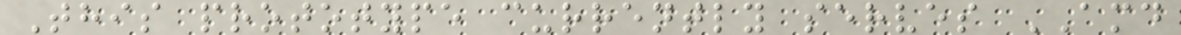This prototype currently serves AMD
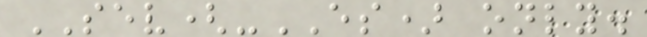SEV(-ES) only.
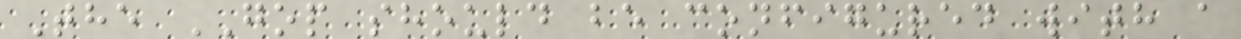The GOP should be configured with a
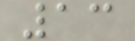13
